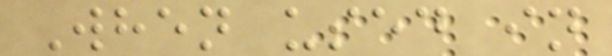When used in
